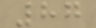87
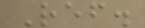Ref.
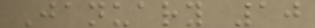January 10
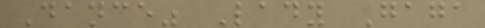Dance" Lady Gaga
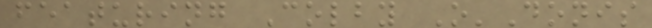featuring Colby O'Donis
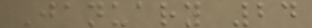January 24
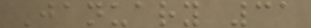January 31
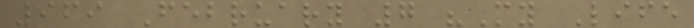969 February 7 "My Life
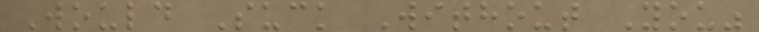Would Suck Without You"
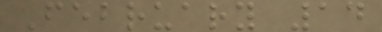February 14
